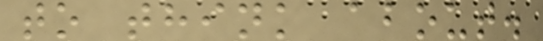to think about.
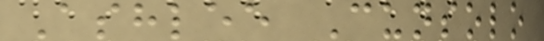Ashlee Cunsolo
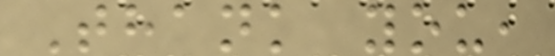Thank you,
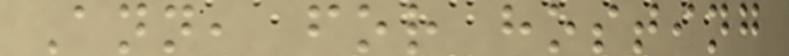Ann, for hosting
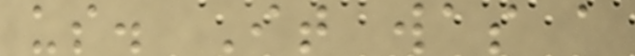us. It was a
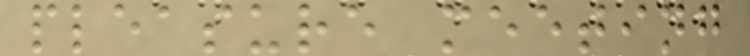pleasure meeting
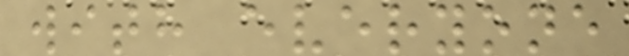with everyone
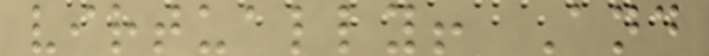virtually! And
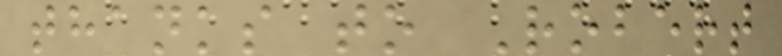thanks to Robert
